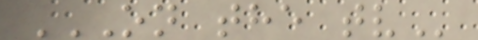ON THE TV
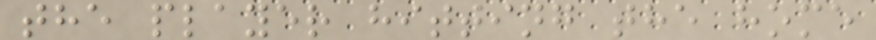the player hitting the home
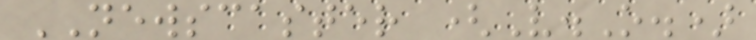NEWSCASTER (V.O.)
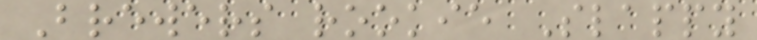Brewers rookie Slappy
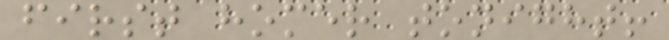first homer tonight!
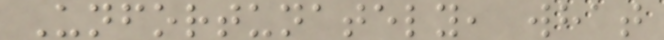Unfortunately, what
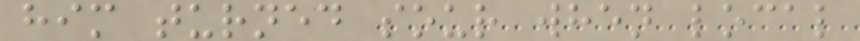him turned sour when local
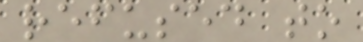refused to
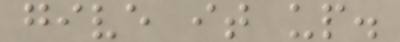give it up.
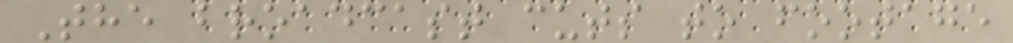The broadcast cuts to footage
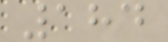184
